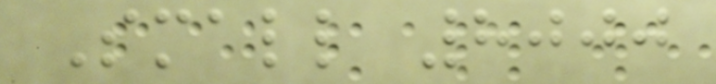Small 8000
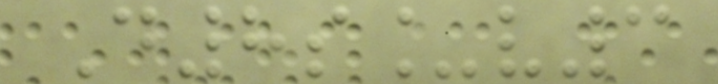D8s_v3
